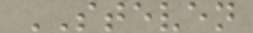STEVEN
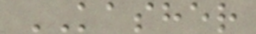KASHER
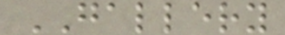GALLERY
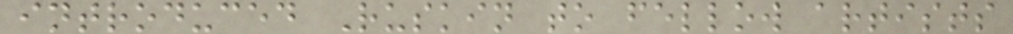introduced Ruskin to fellow artists
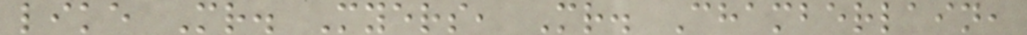like Mr. Myers, Mr. Chamberlain,
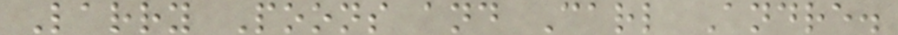Larry Poons and Carl Andre.
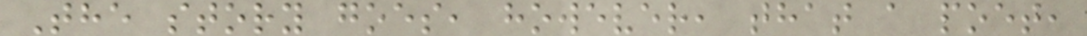The story goes, however, that a poet,
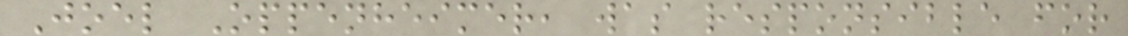Joel Oppenheimer, was responsible for
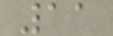11
